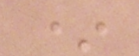*
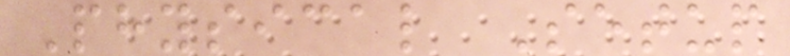Physical Setup
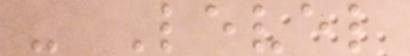- Level
